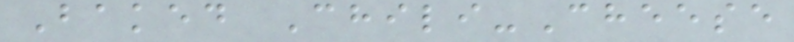Baked Chili-Cheese
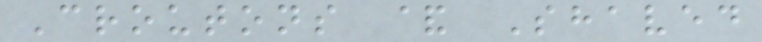Croutons & Shaved
